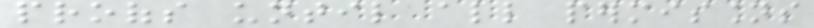proofs until all permissions
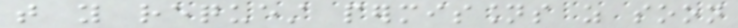that you request permissions as soon
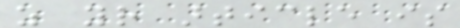as your article is
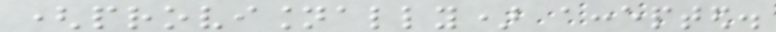(provisionally) accepted.
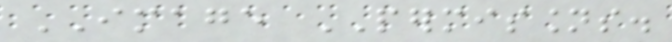IMAGE PERMISSIONS.
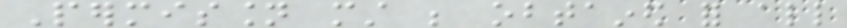Permission must be obtained for all
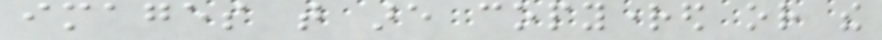images that are copyrighted or the
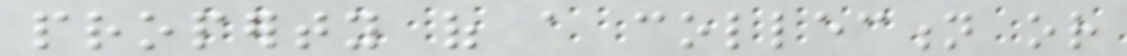property of a collection or
